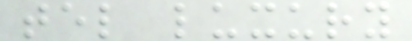tel luxury
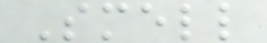Smell
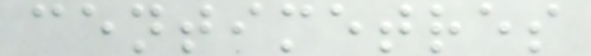centimetres
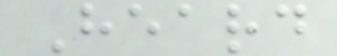Heard
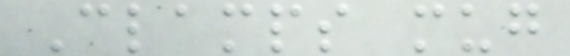Clamps mug
